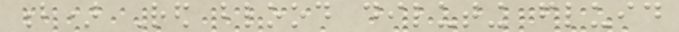b) Red blood diluting fluid
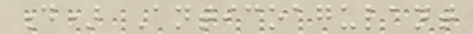d) Anticoagulant
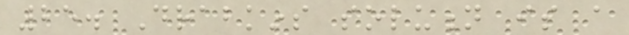25. Drabkins solution is a
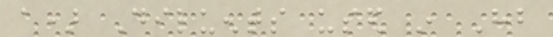a) Diluents used in Hb
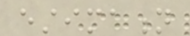estimation
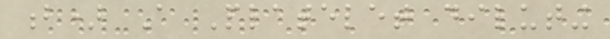b) A Platelet diluting
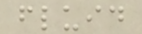fluid
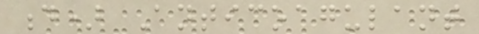d) Anticoagulant
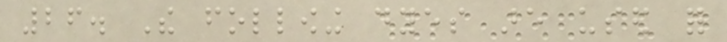26. The following dyes are used for
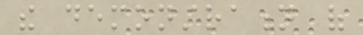the demonstration of
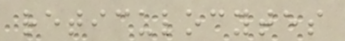reticulocytes
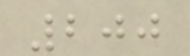200
